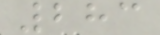283
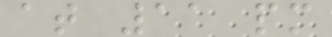at 11 pm
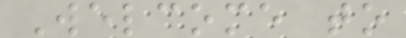Welcome to
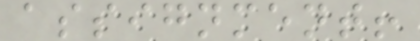assignment!
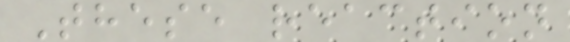These reaction
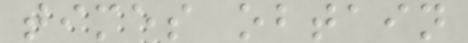times obtain
